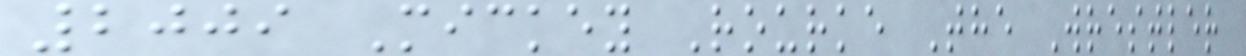2009 Mickey Rourke The Wrestler
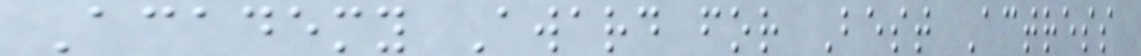Academy Award for Best Actress
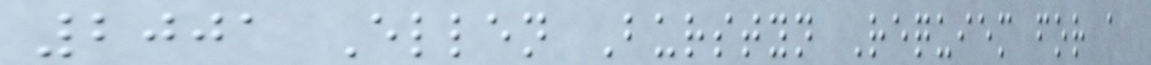2001 Ellen Burstyn Requiem for a
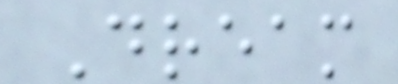Dream
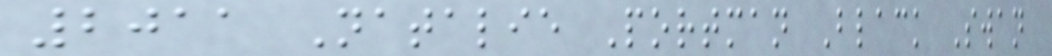2011 Natalie Portman Black Swan
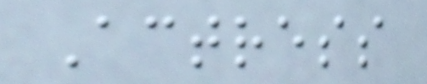Actress
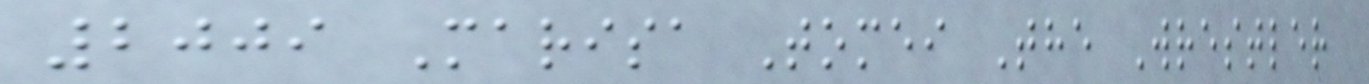2009 Marisa Tomei The Wrestler
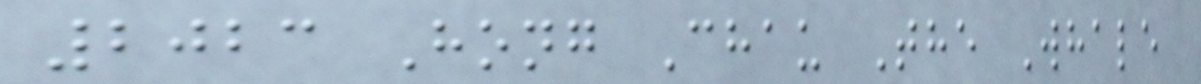2023 Hong Chau The Whale
